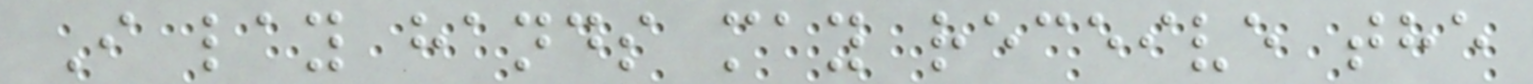I lay hands may receive the
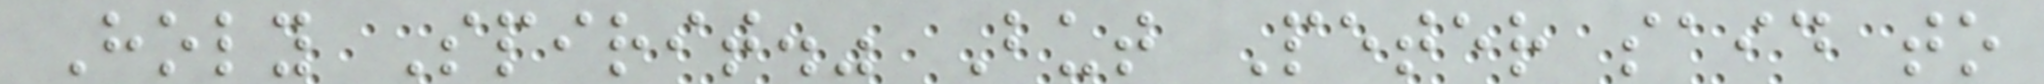Holy Spirit." But Peter said to
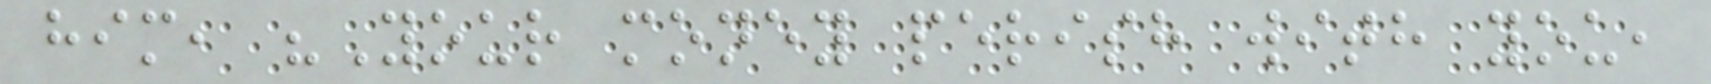him, "Your money perish with you,
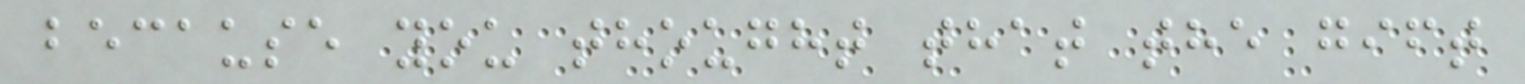because you thought that the gift
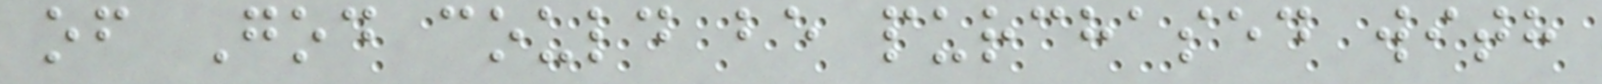of God could be purchased with
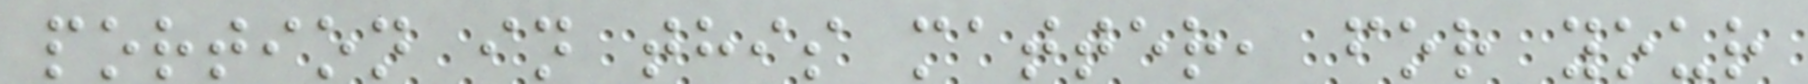portion in this matter, for your
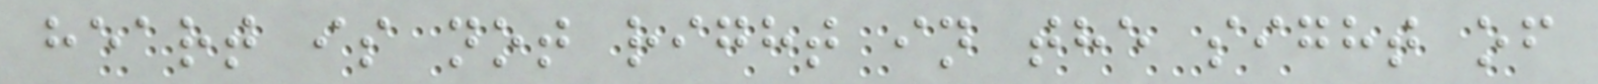heart is not right in the sight of
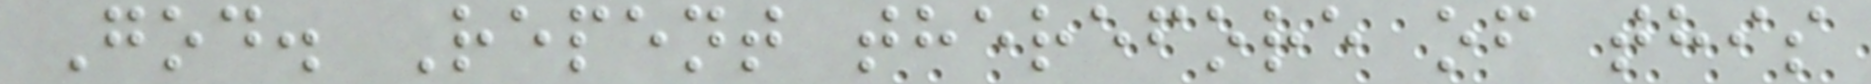God. Repent therefore of this
